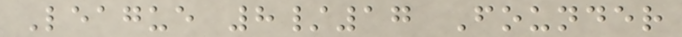League 8/17 Founder
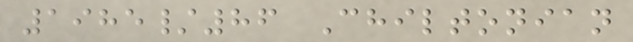1985/86 Chiltonian
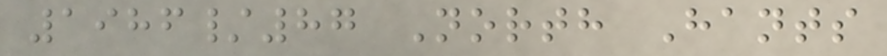1986/87 North Hants
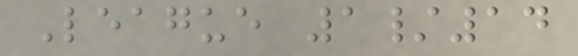League 1/14
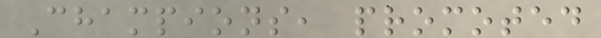Champions, promoted
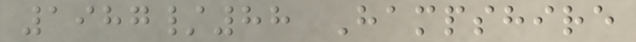1987/88 Hampshire
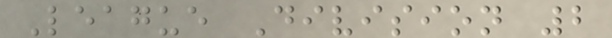League Division 2
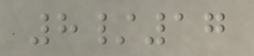8/17
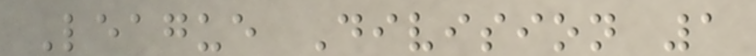League Division 1
